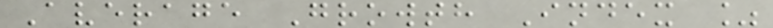Average Growth Index %
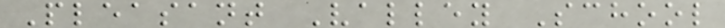Pleasant Valley School
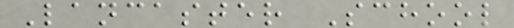Lancaster School
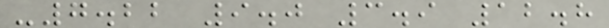-7.22 9.0 3.9 12.8
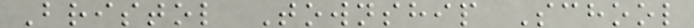Bristol Township School
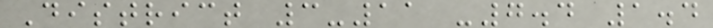District 3-11 -7.4 1.4
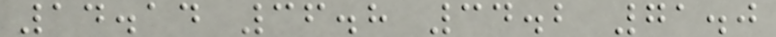14.14 36.8 34.2 71.0
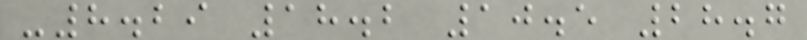-8.29 18.2 10.5 28.7
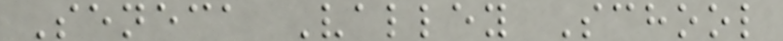Seneca Valley School
